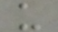u
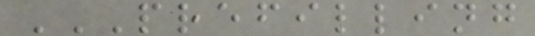PREFILLING
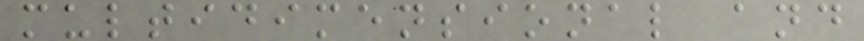multidimensional and
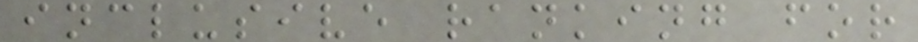inclusive ranking for
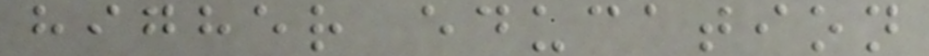higher education
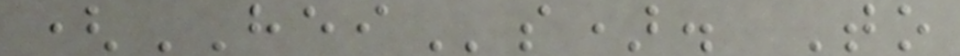(HEIs). To
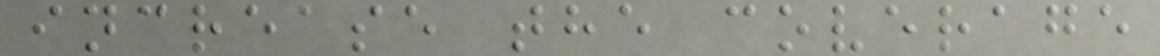increase the coverage
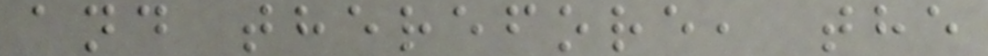and therefore, the
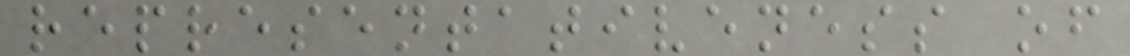representativeness of
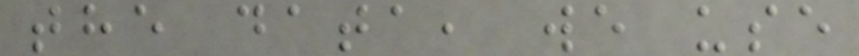the data, we use
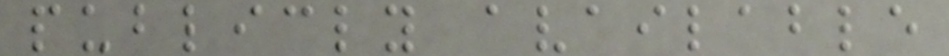publicly available
